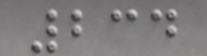234
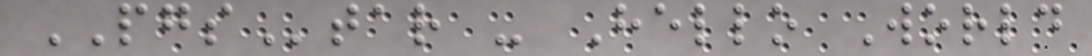PGStar - Hello World
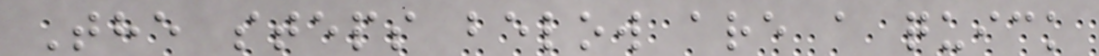The steps below are a quick
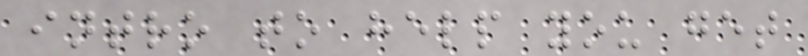intro to help you get
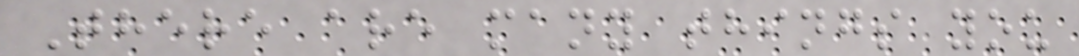There are many things you
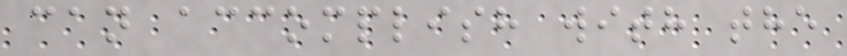can accomplish with the
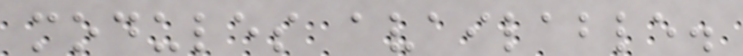modules available.
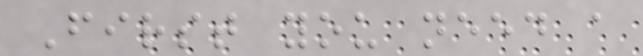First you need a
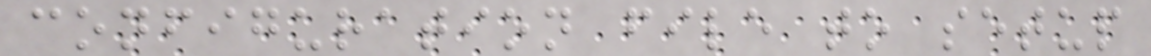configuration file to setup
